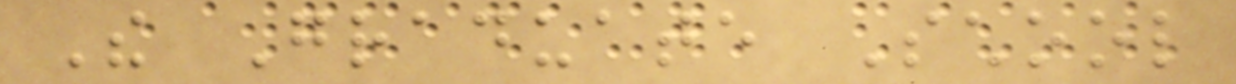The Graduate School
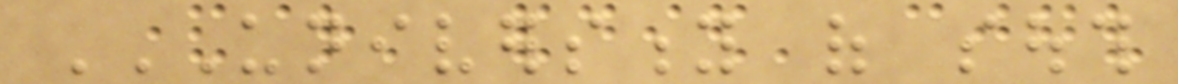UNIVERSITY OF SOUTH
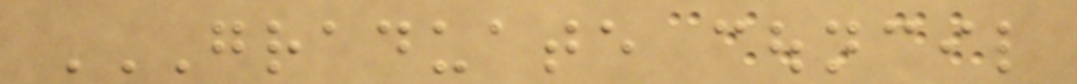GRADUATE COUNCIL
